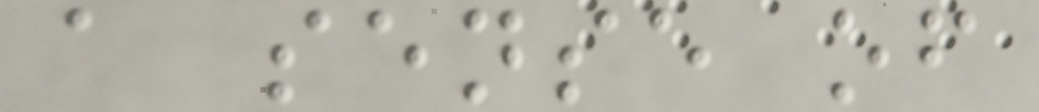a sense of
